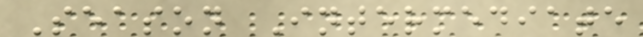Season Intermediate
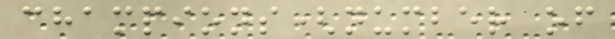champions(number of
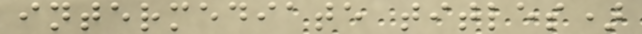intermediate titles)
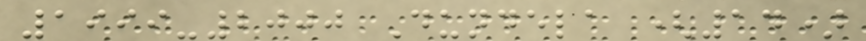1999-2000 Dundela (14)
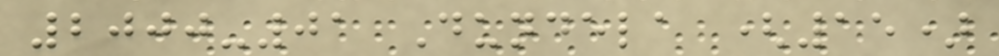2000-01 Dundela (15)
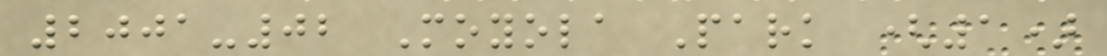2001-02 Moyola Park (1)
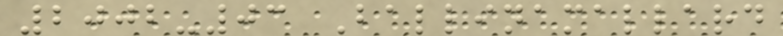2002-03 Ballinamallard
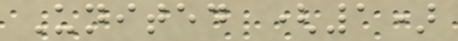United (1)
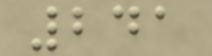241
